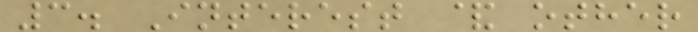3. Interest & other
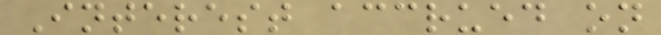Interest accrued on
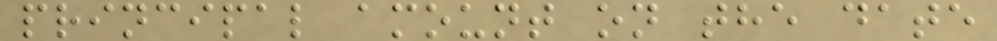principal amount on the date
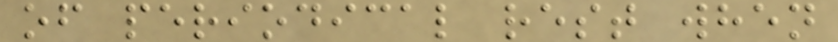of periodical rest when
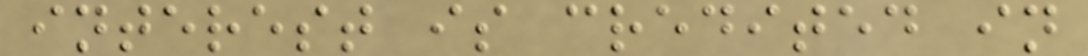interest is credited in
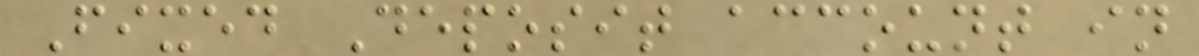Fixed Deposit account in
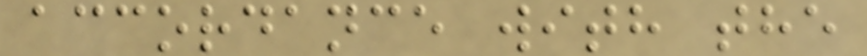accordance with the
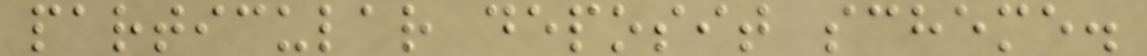particular deposit scheme.
